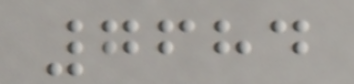7684
